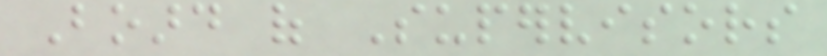Board of Supervisors
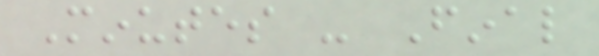Minutes - Final
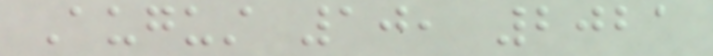August 10, 2021
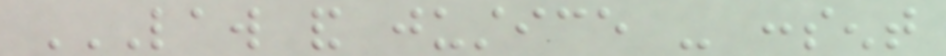LAW AND JUSTICE - CONSENT
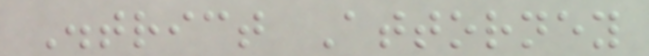District Attorney
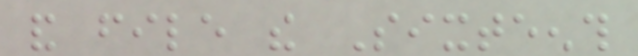and file the Sixteenth
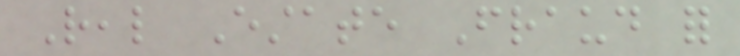Real Estate Fraud for
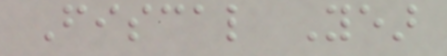Fiscal Year
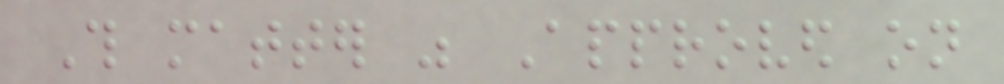This matter was Approved on
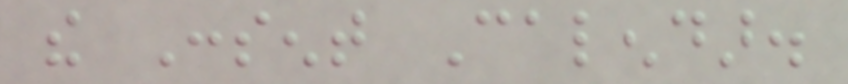the Consent Calendar.
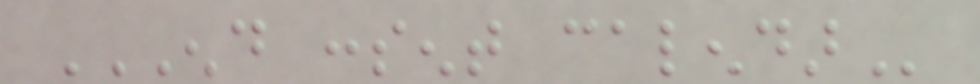END CONSENT CALENDAR
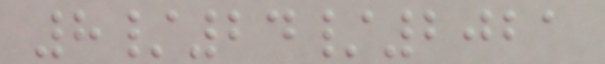8/24/2021
